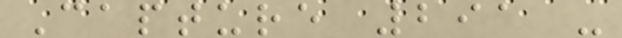Capture 291 -
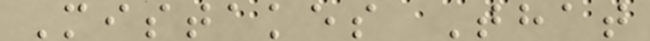Mistakes That
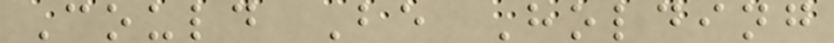Could Be Holding
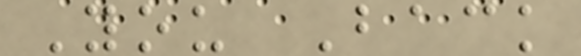You Back
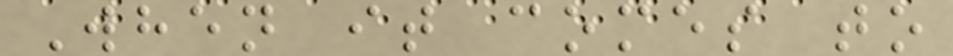When it comes to
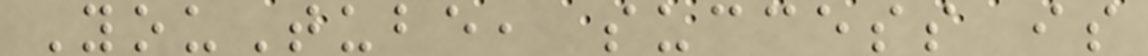YouTube, success is
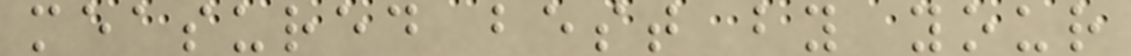measured best by your
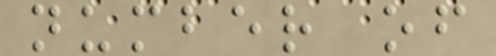number of
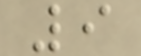9
